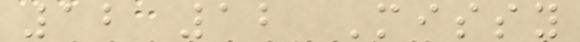12 12 Missy
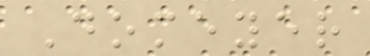Domeyer
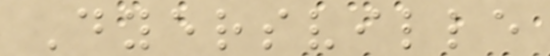Dyersville
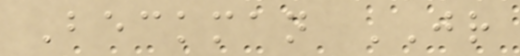Beckman JR
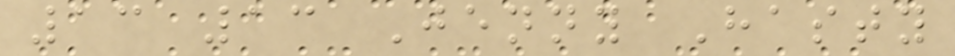13 13 Jenny Hasty
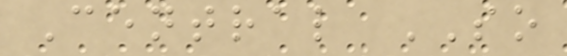Central SO
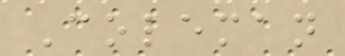Coleman
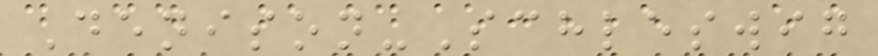Denison-Schleswig
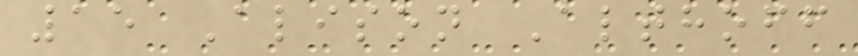15 Alison Althoff
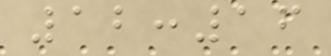12:16
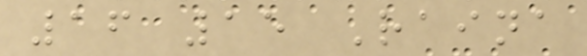16 15 Raina
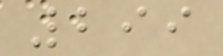299
